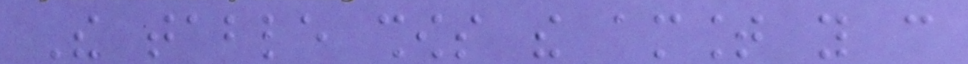The table shows the amount you can
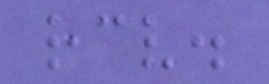receive.
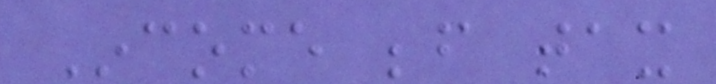Income before tax
